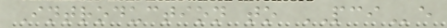Introduction to PCIe
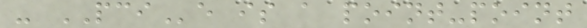- PCIe is a point-point
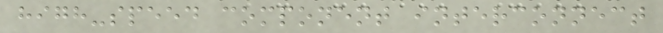high-speed component interconnect
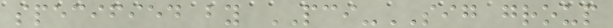specified by PCI-SIG group
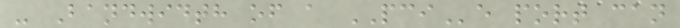- Bandwidth of a PCIe port can
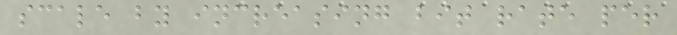scale by increasing bit rate per
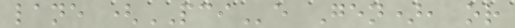lane (PCIe Gen), or
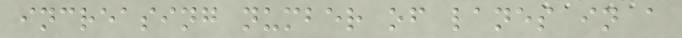increasing number of lanes in a
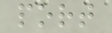port
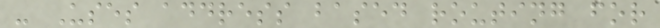- Uses address based routing for
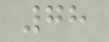78
